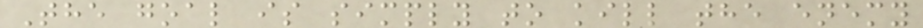The goal is simply to kill the enemy
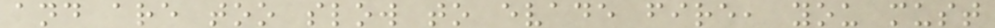and are too slow to evade fire, you must
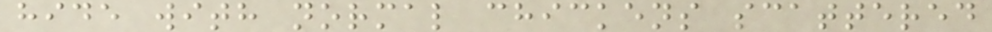hide with normal chickens scattered
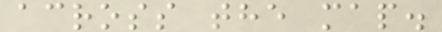across the map.
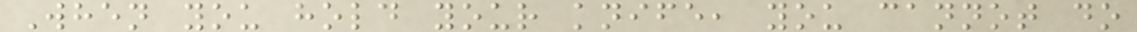When you hold your knife, you cannot do
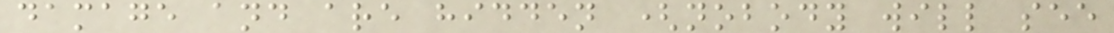damage and are hidden (nobody will see
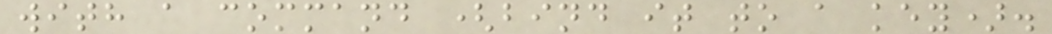with a command (bind it to a key).
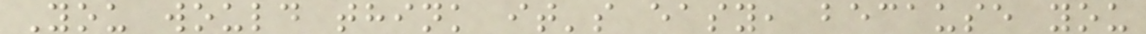You would think it's easy, because you
